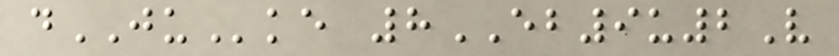dJUke 8EB9u2V
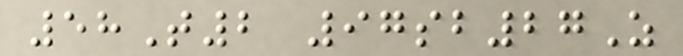58T2 97sb27Z
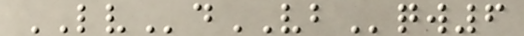LVdVBqw6
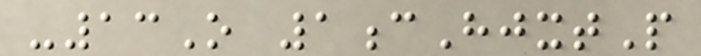-13O 1cHjxtP
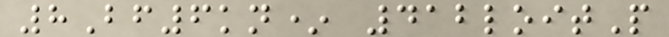8Bf6kn* 412loitP
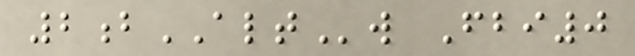2bALTw Fbi0
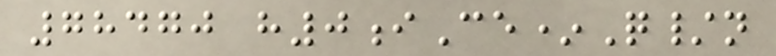78470 h0iCe*Q/n
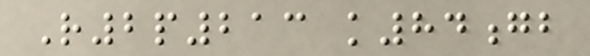R2p213 k84gb
